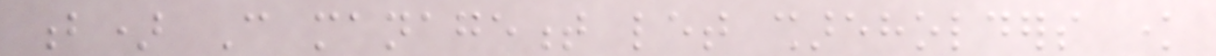b) Can management let shareholders know
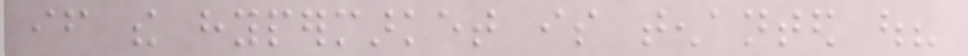if the hypermarket is tenanted out?
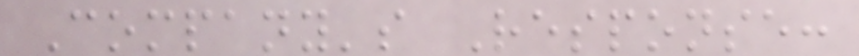Company's Response:
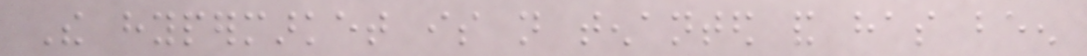The hypermarket is not tenanted and has been
